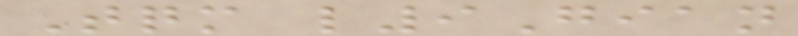Tqm l9Gian
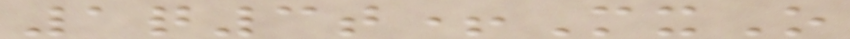1q3t+MxO
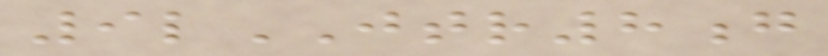9lJTR8g
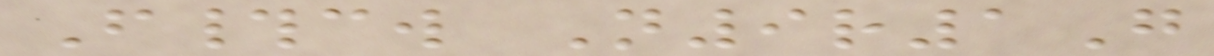F#cw N9r1G
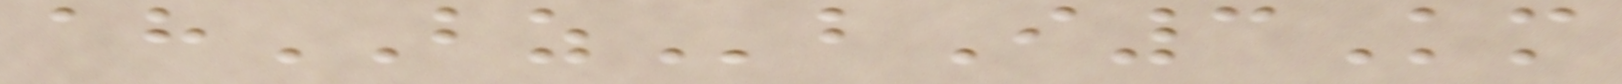ahBZbI3Km
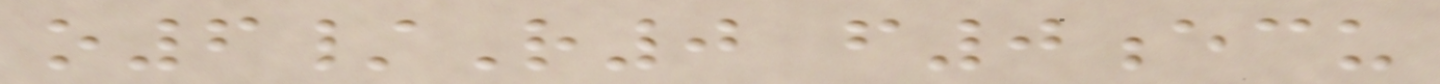o6/R0 f0ecu
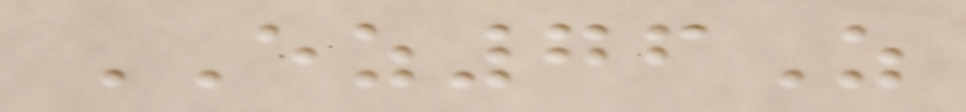EZ76Z
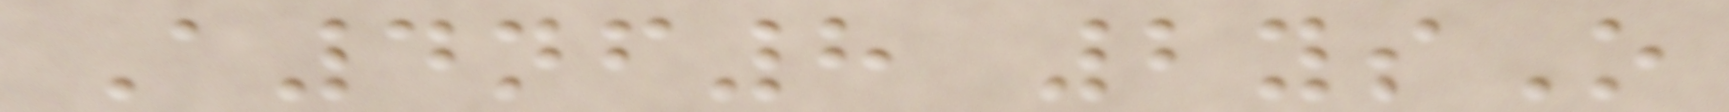A4nf8 2ysO
